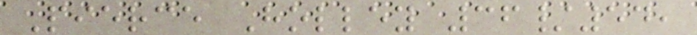Pierce Holley 36/54,
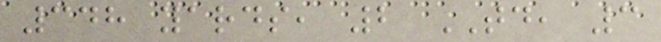348 yards, 2 TD, 3
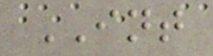INT
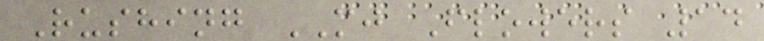Rushing MJ Flowers 14
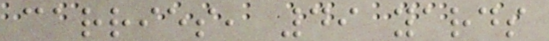carries, 49 yards
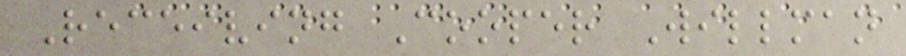Receiving Cooper Willman
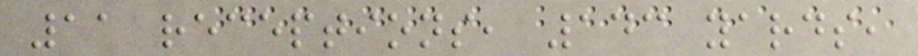11 receptions, 143 yards,
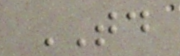TD
